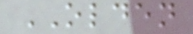OLDEN
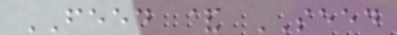FEED & SEED
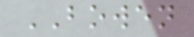BOWEN
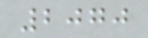2070
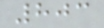803
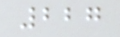227
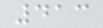413
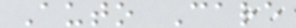Auto Care
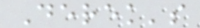Derek's
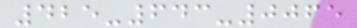425-643-0065
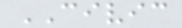CIVIC
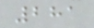281
